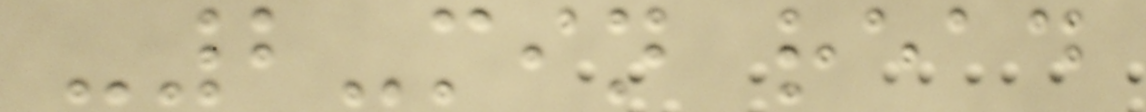-2-min read
